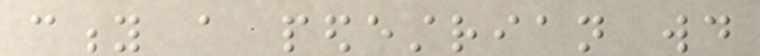city a pedestrian would
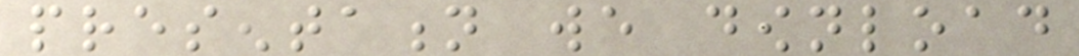presentation we download
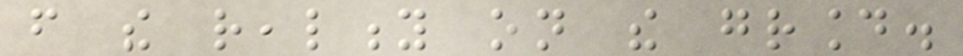from the reality on the ground.
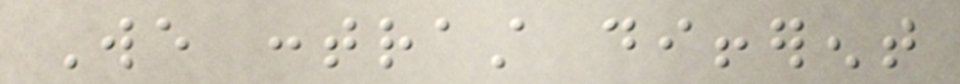We contrast different
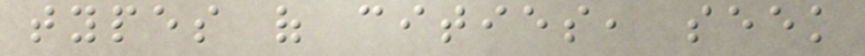types of cities, seek
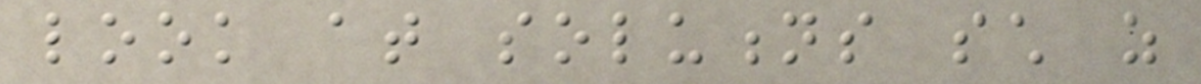look at solutions such as
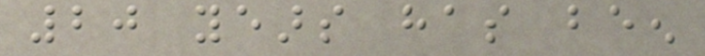20 years has been
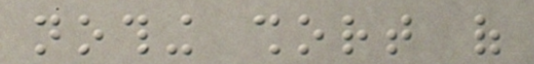nothing short of
